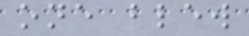one blew
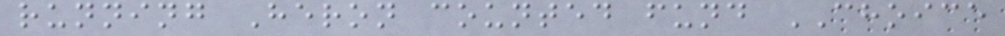running Heron counted fund CHOICE
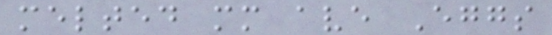melted mm ave Eggs
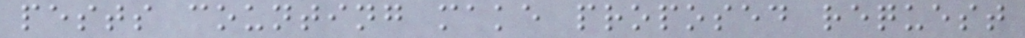pests counting make proposed request
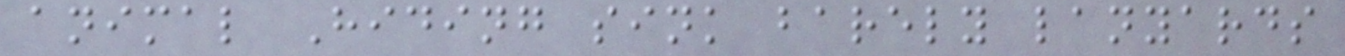animal Hiding sink barely lanyards
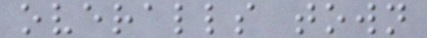overalls town
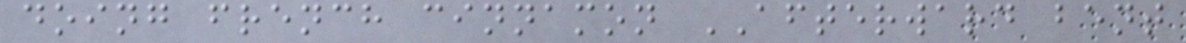doing french cinnamon AFTERWARD bent
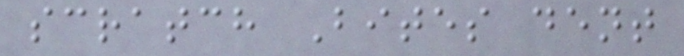scratch Bites dent
